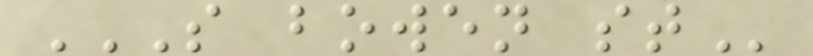S BOWEN ST
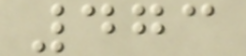473
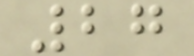27
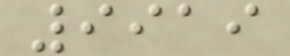9919
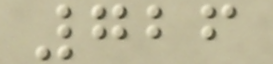726
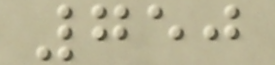750
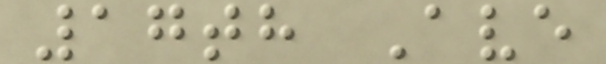17th Ave
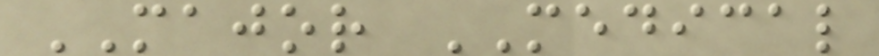MAJOR MEDICAL
